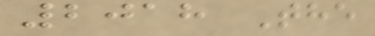2018 The
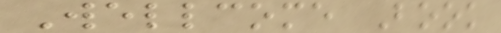Wellcome Book
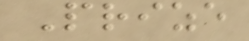Prize
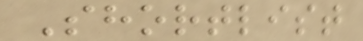Shortlist
